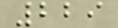229
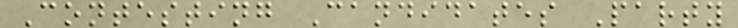Contesting Candidates Party
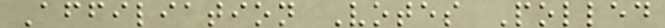Affiliation Votes Polled
